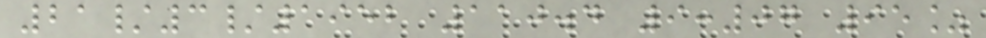21/3/1952 110.4 9:07 95%
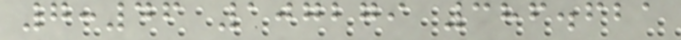7:46 107279 386.621
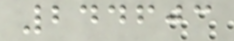244603
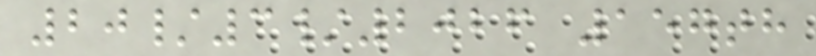20/3/2026 157th
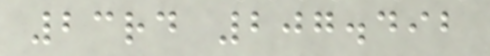23rd 207.492
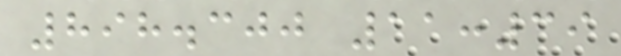898.300 11:39
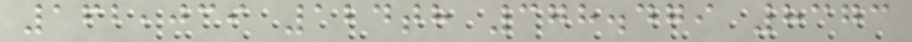162,039 124th 378.479 8373
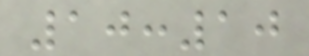10:10
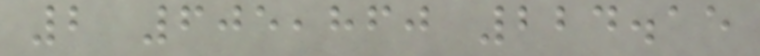2 605,860 224.15
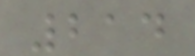214
